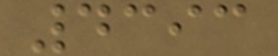4393
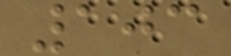103
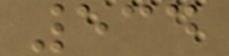534
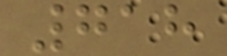718
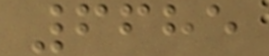6685
